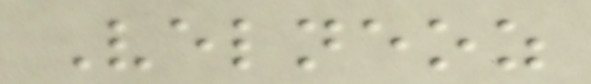Velneoz
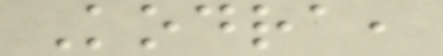Kodra,
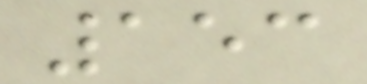153
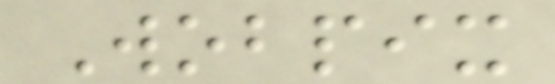Wobpix
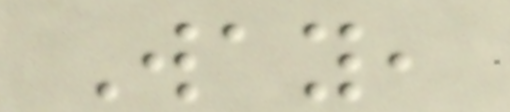Way,
